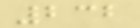232
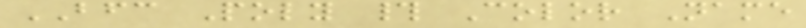BFC Poly # Color Name
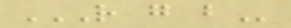R G B
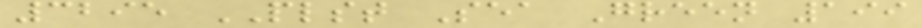3295 PLST Sea Green 199
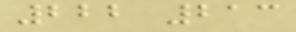222 213
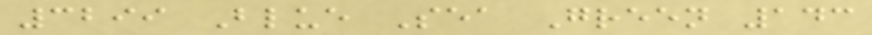3299 Blue Sea Green 143
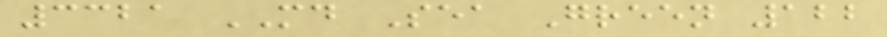3321 MD Sea Green 122
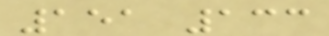151 133
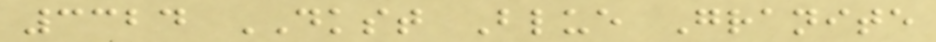3324 DKST Blue Granite
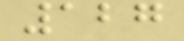127
